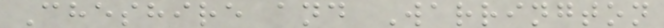Cheshire and Warrington
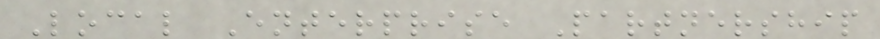Local Enterprise Partnership
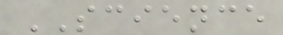SCIENCE
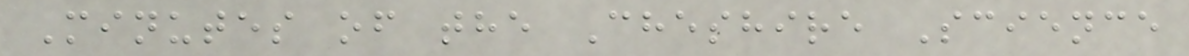Minutes of the Cheshire Science
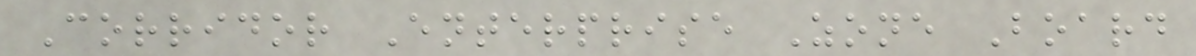Corridor Enterprise Zone Board
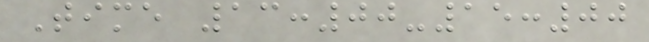Time 13:00-15:00
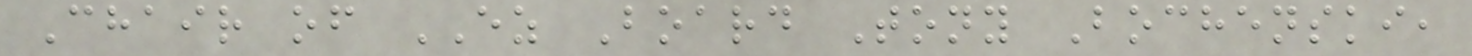Chair of EZ Board Tony Bochenski,
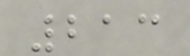213
